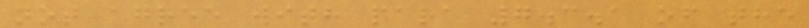not agree with para 7.3.1 of the
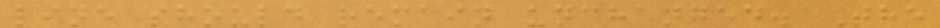line should remain unchanged. The
